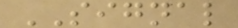SIGNAL
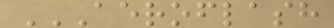AEROFLASH
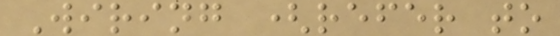Wiring (refer to
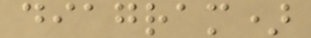diagram)
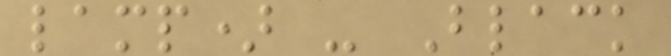lamp) - Black
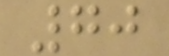70
